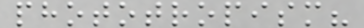phototropism?
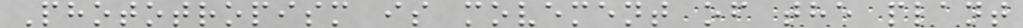Phototropism is movement of the plant
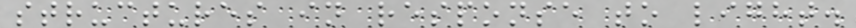structures in response to light.
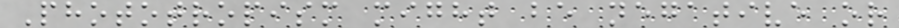Phototropism might be negative or
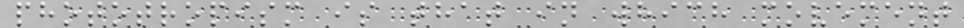phototropism is that in which movement
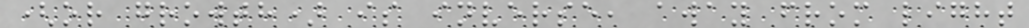(or growth) is inverse, away from light
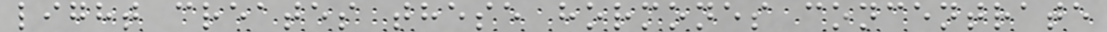light creates these hormones concentrate
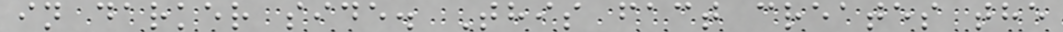in darker side. This fact creates the
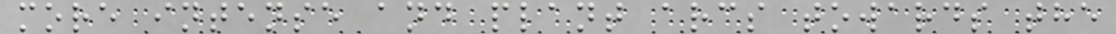more intense and plant arcs towards the
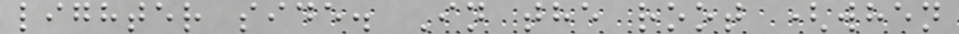lighter side. In the root (when
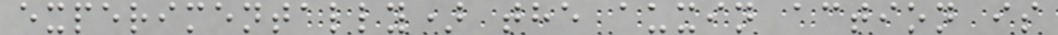experimentally) the auxin action is
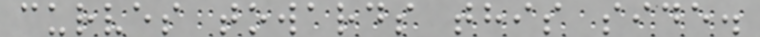curves towards this side.
